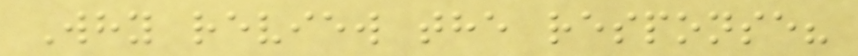Why review the response?
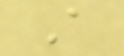A
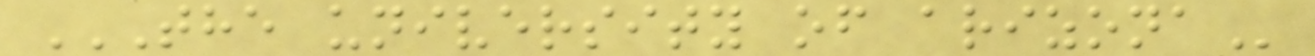THE UNIVERSITY OF ARIZONA
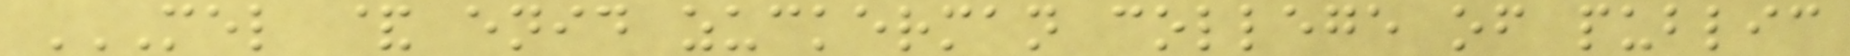MEL & ENID ZUCKERMAN COLLEGE OF PUBLIC
